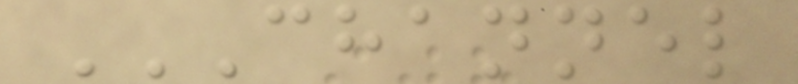CHANNEL
